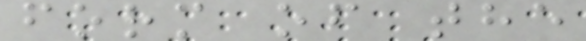form of the
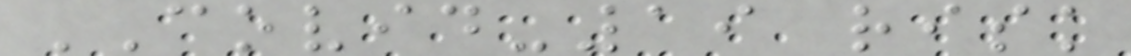COVID-19 risk
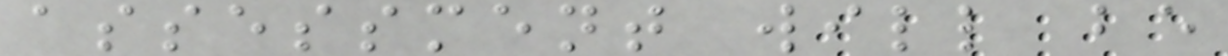assessment will be
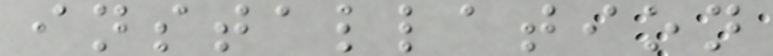installation
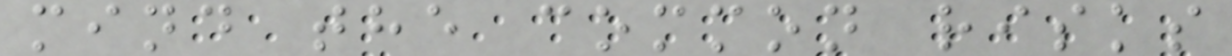mind the common risks
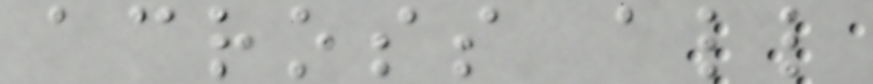across all
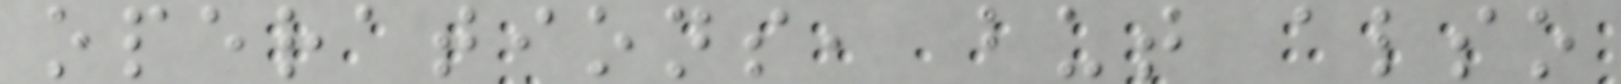operations, but also
